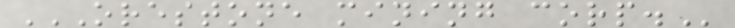ORESTONE MINING CORP.
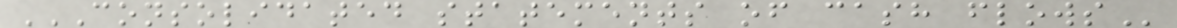CONSOLIDATED STATEMENTS OF CASH FLOWS
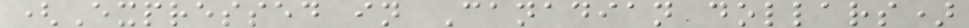(Expressed in Canadian dollars)
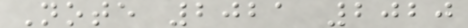Note 2021 2020
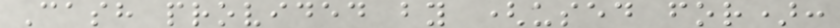Cash provided by (used for):
